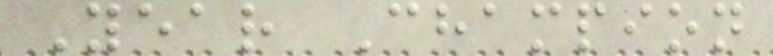Year Champion
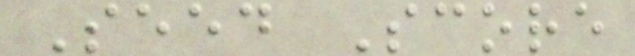Seed Score
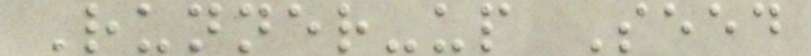Runner-up Seed
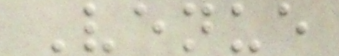Venue
